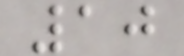10
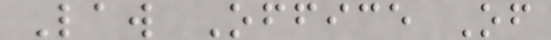Law Office Of
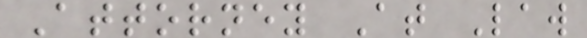Attorney At Law
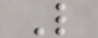L
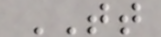TT
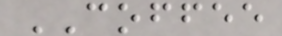COFFEE
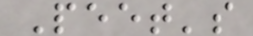Peet's
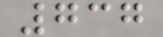737
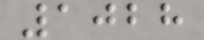1028
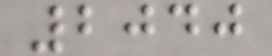2040
